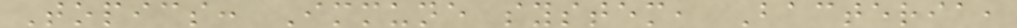Topics: Immune system, Bacteria,
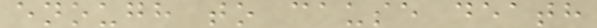enough to cause death
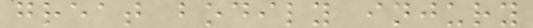great bodily injury
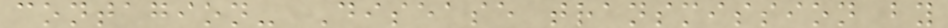contagion- Disease transmission by
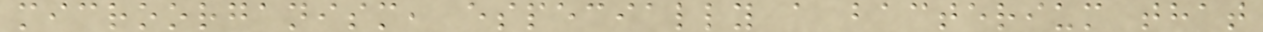microorganism, especially a bacterium that
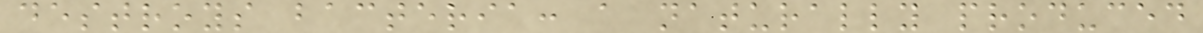destroys bacteria: a naturally produced
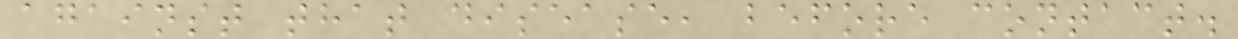against that disease, before contact.
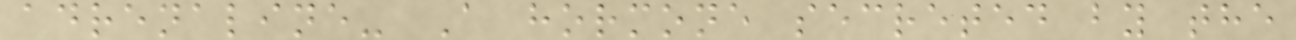adrenaline- A hormone secreted by the
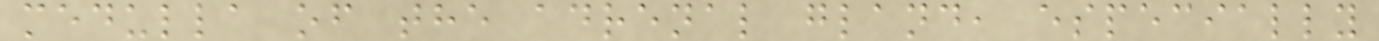medulla of the adrenal gland, especially
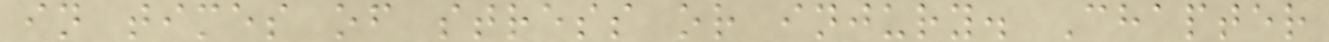in times of stress or injury. Chapter
